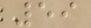59
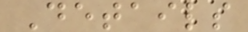Details
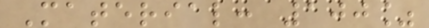Material: 100%
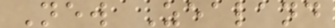New Zealand
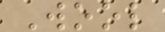Wool
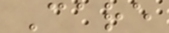Care
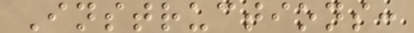Instructions:
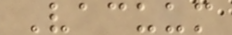Vacuum
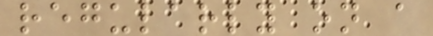regularly on a
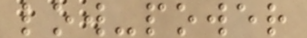low-power
